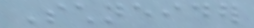Schneider
